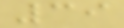39
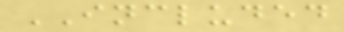INCLUDED
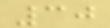30
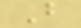B
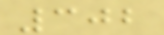302
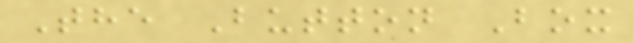The Button Box
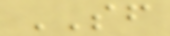SF
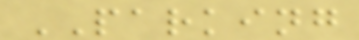PARKING
